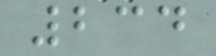234
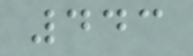443
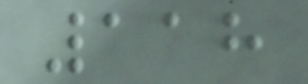118
